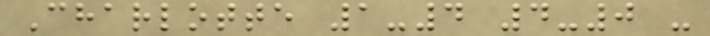Charlotte 1-4 4-0 -
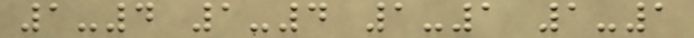1-4 1-4 1-1 1-1
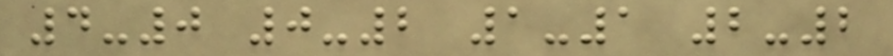4-0 0-2 1-1 2-2
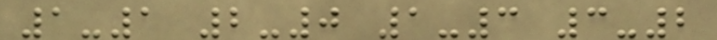1-1 2-0 1-3 3-2
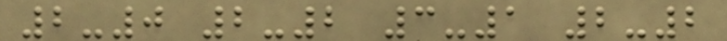2-0 2-2 3-1 2-2
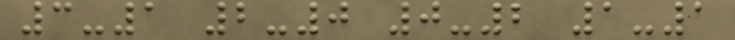3-1 2-0 0-2 1-1
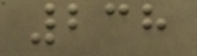238
